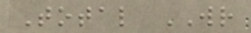Total WR
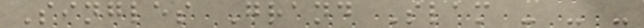Singles Grand Slam - - -
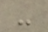-
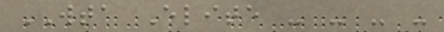WTA Elite - - - -
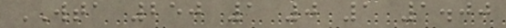WTA 250 1 0 1 1.00
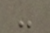-
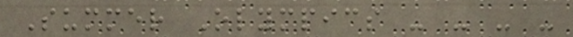Summer Olympics - - - -
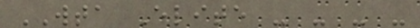WTA Elite - - - -
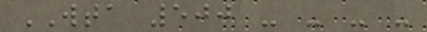WTA 500 - - - -
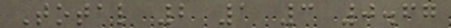Total 2 1 3 0.67
